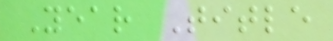Year Title
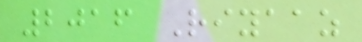2016 Riyaaz
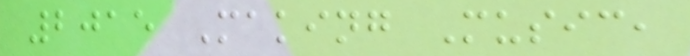2015 Making Music,
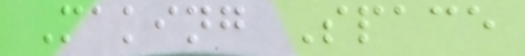Making Space
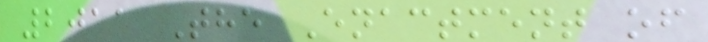2011 The Enactment of
